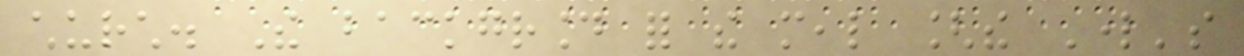church. The background for the meal [the Lord's
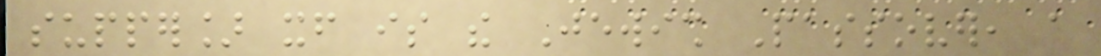supper] itself is the Jewish Passover, a
